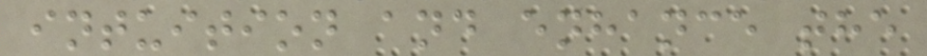intuition and enhance the
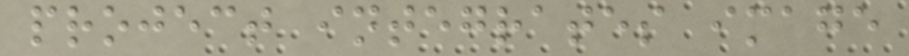project integrates image
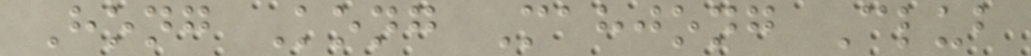Hong Kong Mahjong Club
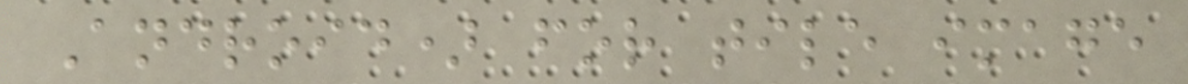Android) for tile image
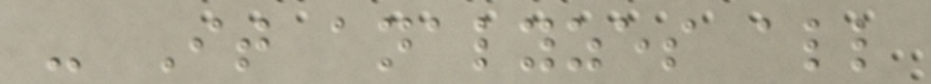- It analyzes all
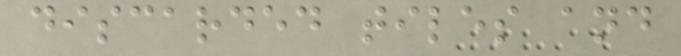discarded tiles and
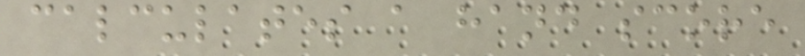calculates a hand score
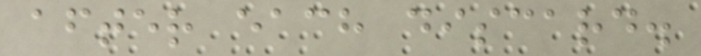after each discard.
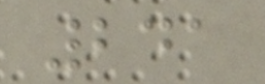241
